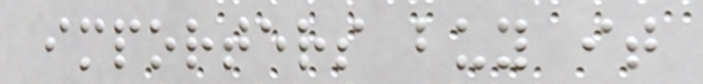importers buy it
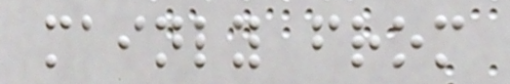mainly from
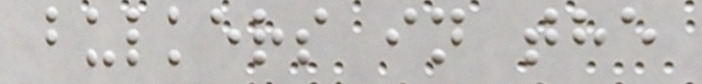bulkers in the
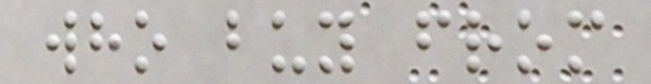who buy from
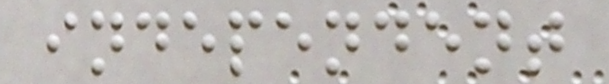independent
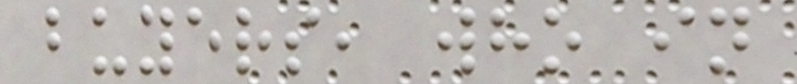buyers, who in
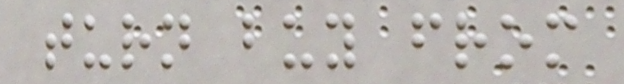turn buy from
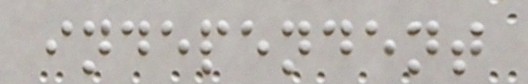independent
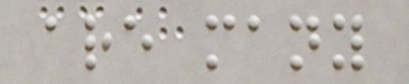are many
